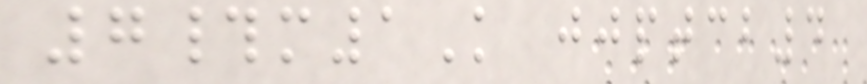7#m1K jjptcb4
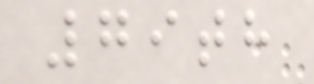79th
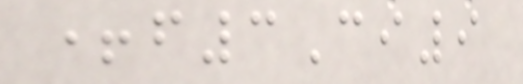+f3Ci9
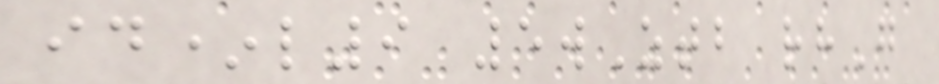id*l9 5wZtb rhG
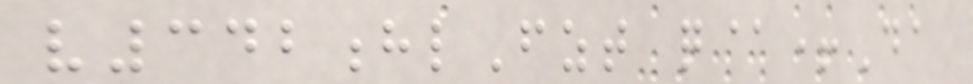v342hlFzt q@+Da
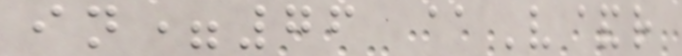in=76 @V&r
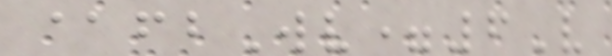@fbWv=6V
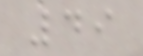49
